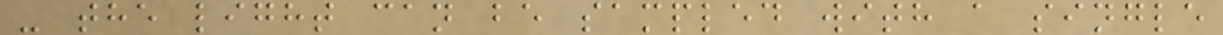- the light can be sampled with a single
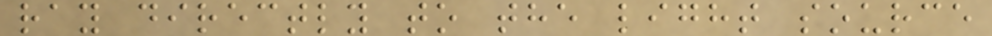ray directly to the light source
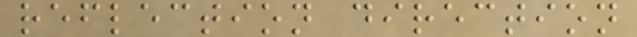reflection direction
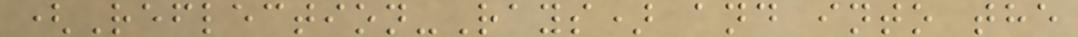(Reflection-Rays) and into the
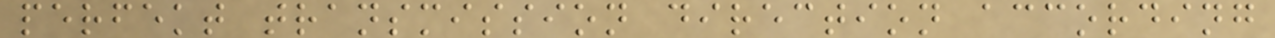perfekt transmission direction according
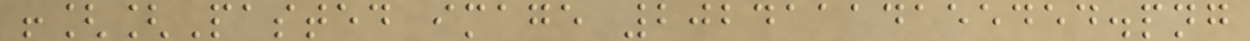![[Pasted image 20241114155454.png
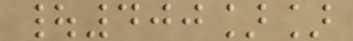|400]]
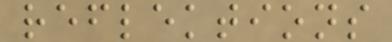reflektions
